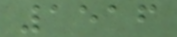1516
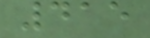415
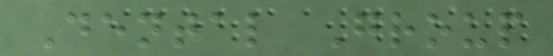Dental Group
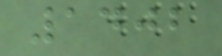1402
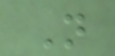N
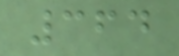364
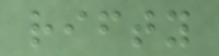rifty
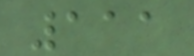111
